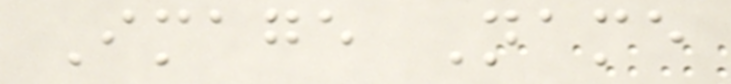Image Name
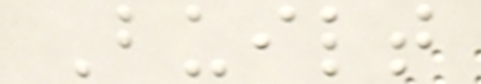Built
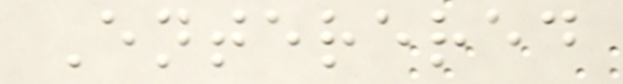Enterered
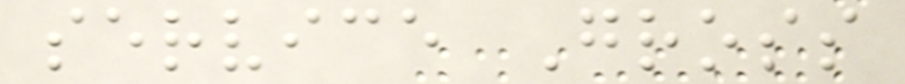service Gross
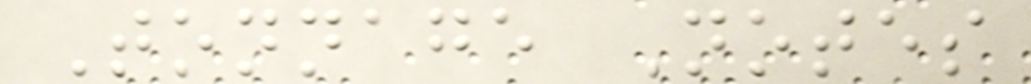Tonnage Notes
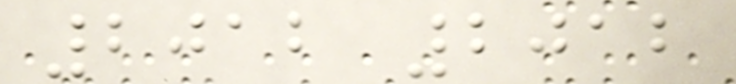2012 2012
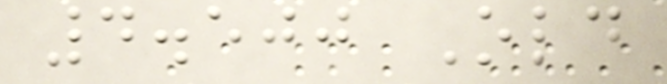4.500 Old
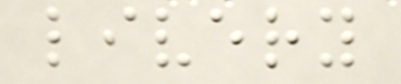livery
